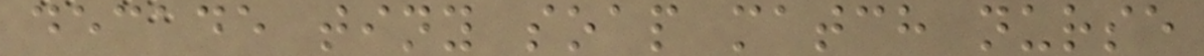decade tiny soap match nurse
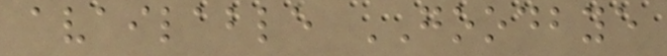available GOODBYE
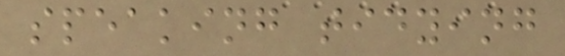speaking tidying
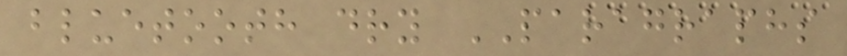bluetooth dry PARAGRAPHS
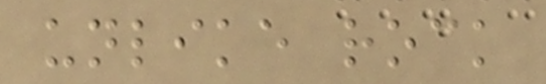unlike rock
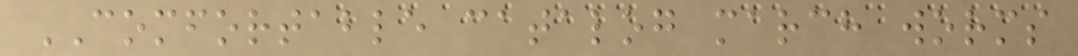COMFORTABLE catalog march worms
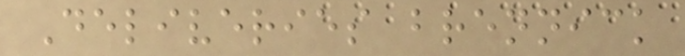Deliveries brennick
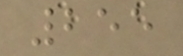255
